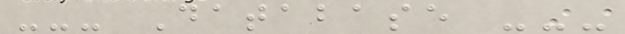--- Database ---
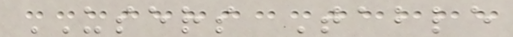USERS Table
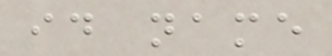id name
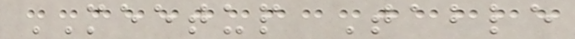MEETUP Table
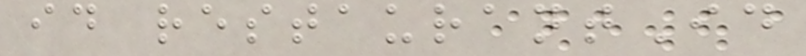id restaurantId
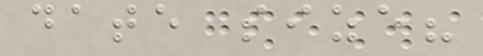date size?
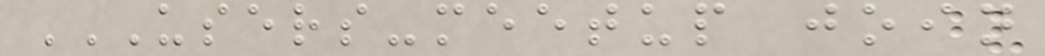USERS-MEETUP JOIN
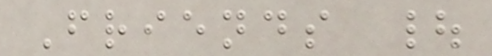Friends |
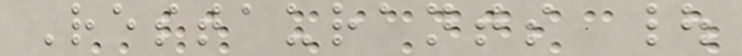Restaurants |
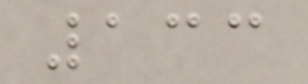133
